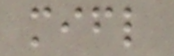mifl
